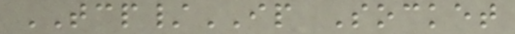TCP/IP Socket
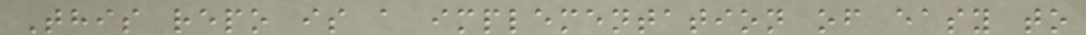This repo is a implementation of easy to
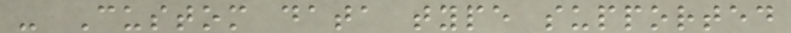- Custom data type supported
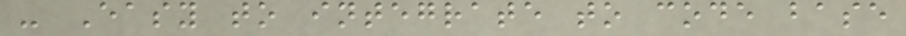- Easy to integrate to code base
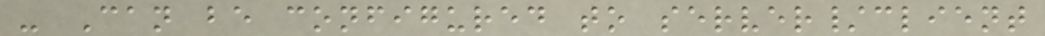- Can be configured to server/client
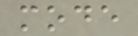mode
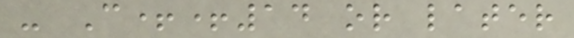- C++14 or later
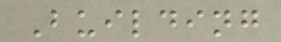Building
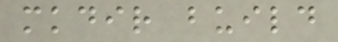mkdir build
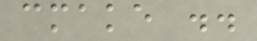cmake ..
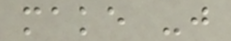make -j
